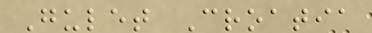Gulet Croatia
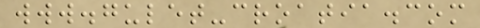www.gulet-croatia.com
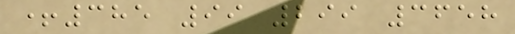+385 99 299 3658
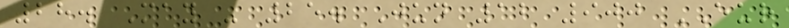28. May - 25. Jun 12 900 EUR
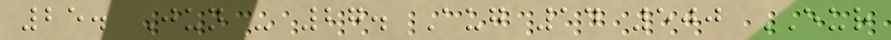25. Jun - 27. Aug 14 500 EUR
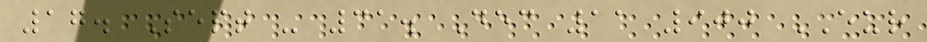17. Sept - 31. Dec 11 900 EUR
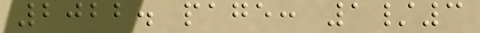2022. page: 1/3
